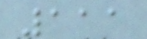111
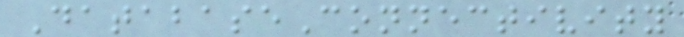DatabaseConnectivity
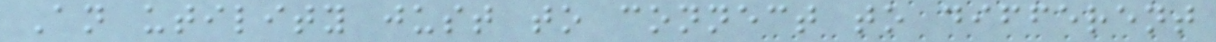An utility just to connect to different
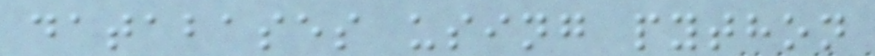databases using python
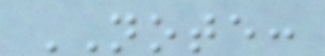NOTE:
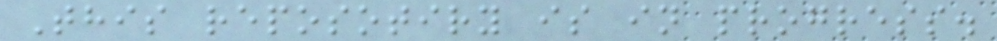This reposotiry is in progress.
